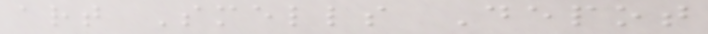art Smells Depot
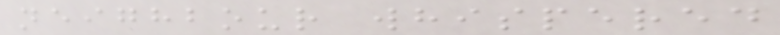neighbour whispered
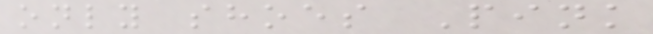only shoes Pink
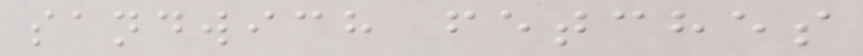sandwich fetches
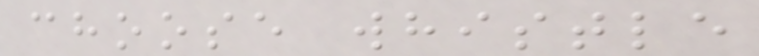choose whistle
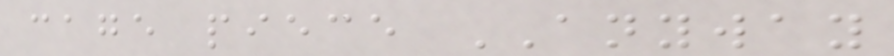cage piece ANYWAY
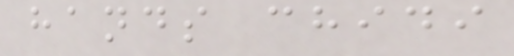hands chidi
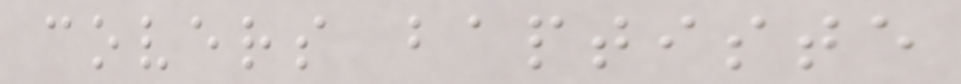covers baptiste
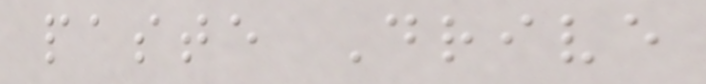paste Drive
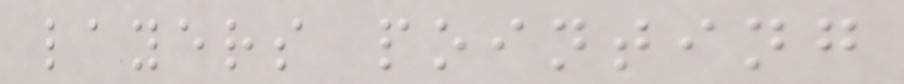layers pointing
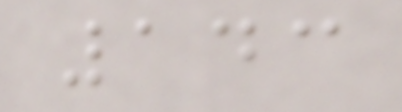143
